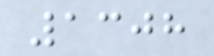1308
